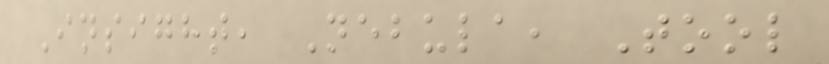Insight, Nebula, Tool
